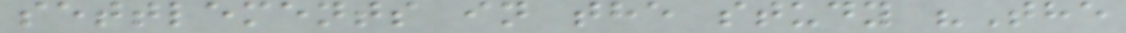settlements in the study "The
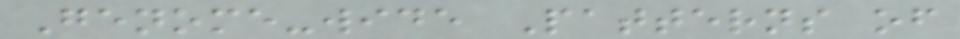Genome-wide Patterns of
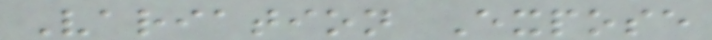Variation Expose
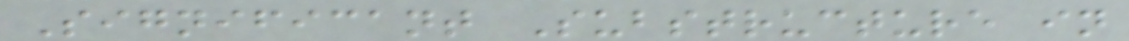Significant Substructure in
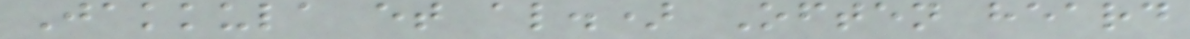Jakkula et al.) Often heard
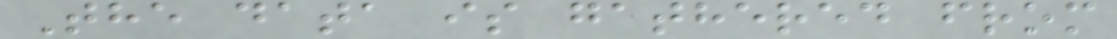The data is gathered from
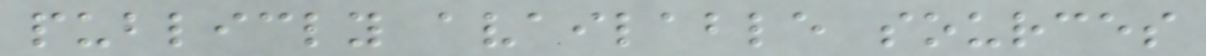publicly available sources
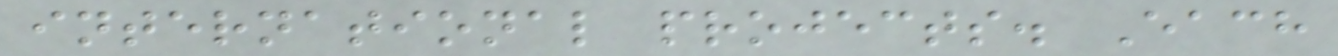international projects. Each
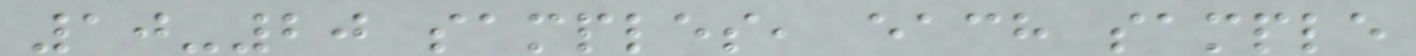10-20 samples, each sample
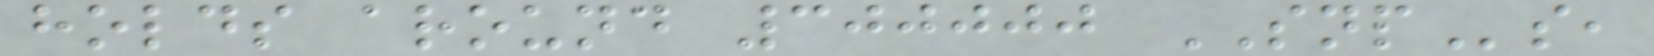holds around 300000 SNPs,
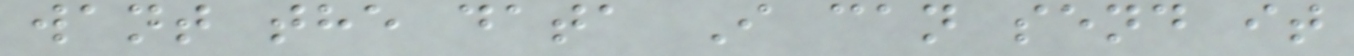want the data I can send it
